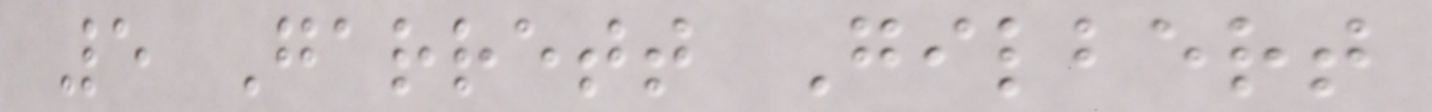5 Garrett Gilbert
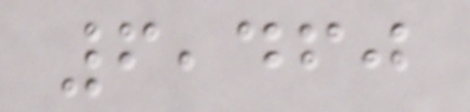6,460
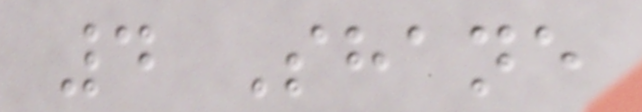4 Shane
